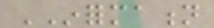INFORMATION
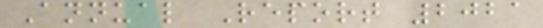Annual Report 2021
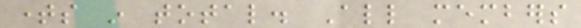times in total. All members
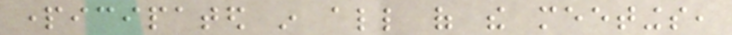participated in all of the meetings,
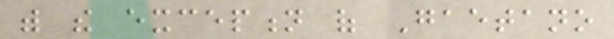with the exception of Gaetano
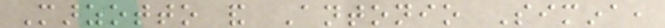Marzotto and Antonio Simina,
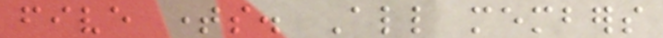five times. All members
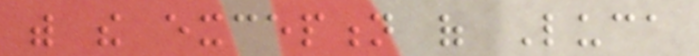with the exception of Luca
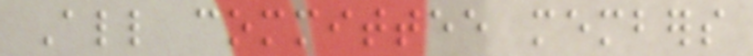All committee members
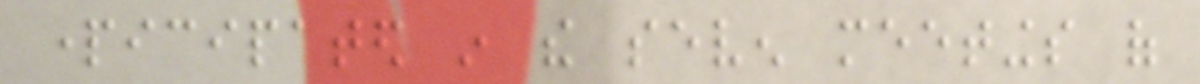participated in the seven meetings of
